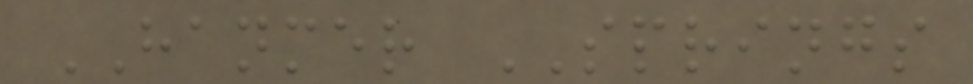HANMER SPRINGS
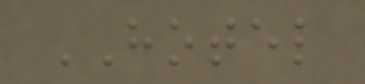HOTEL
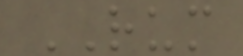RUM
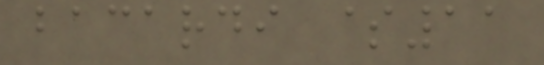bacardi $11
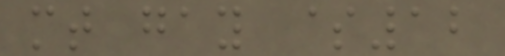mt gay $12
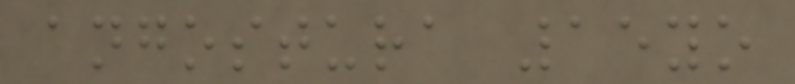angostura 15yo
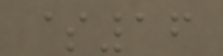$16
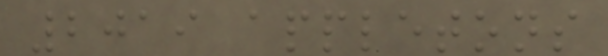2019 appletons
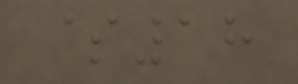$18
